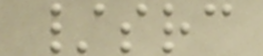/src
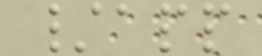/app
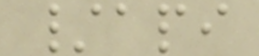/api
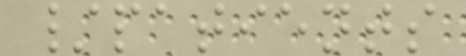/patients
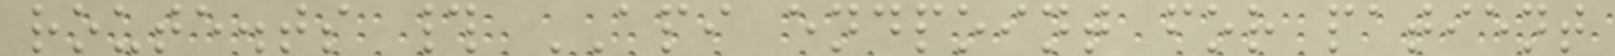route.ts # API endpoint for patient
